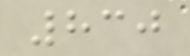830
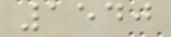1540
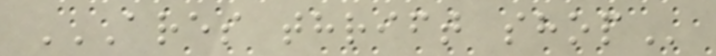ARES THRIFT SHOP
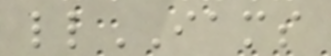llIAMS
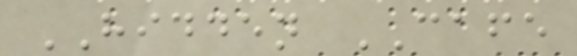HIDDEN CAFE
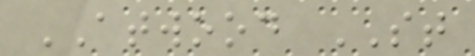ATWOOD ST
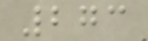273
